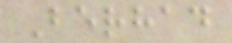Berhad
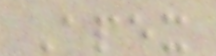Apex
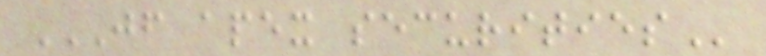JF APEX SECURITIES
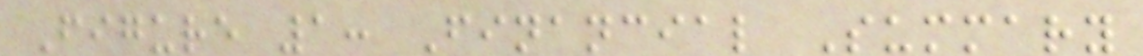Figure 1: Financial Summary
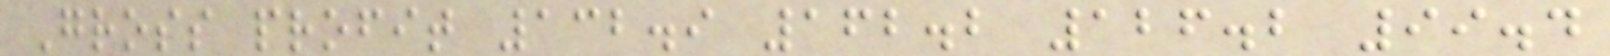Gross profit 132.9 162.2 126.2 99.4
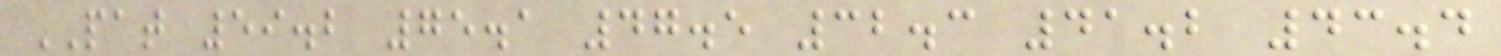PAT 59.2 75.1 47.5 32.3 41.2 43.4
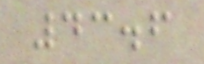43.6
